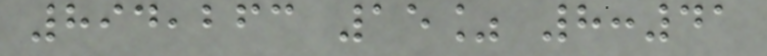894,263 15% 8:41
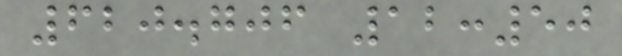620.706 12:50
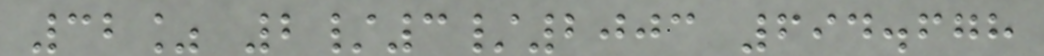32% 2/3/2003 694.678
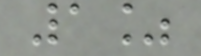1%
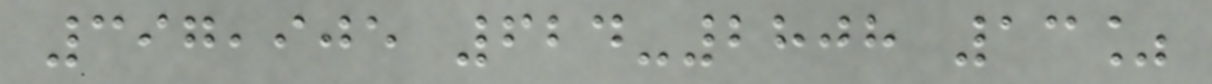397,905 624-2808 13%
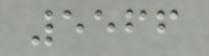5566
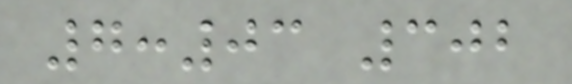7:03 302
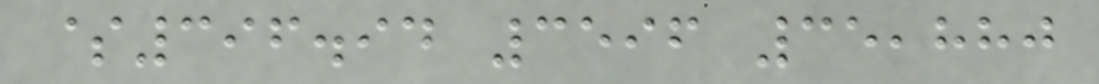$396.94 3596 35,880
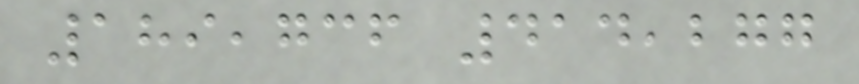189,736 414,277
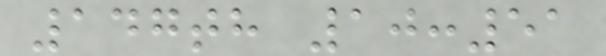147th 10:51
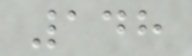148
